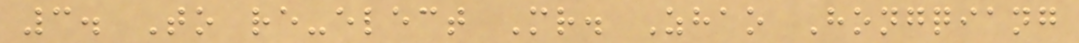3. To re-elect Mr. Zhao Hongqiang
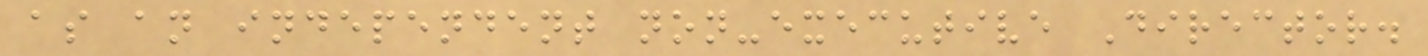as an independent non-executive Director.
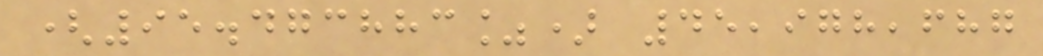(95.473883%) 45,978,687
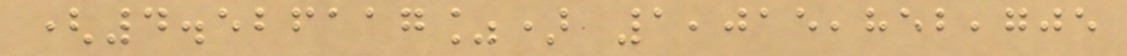(4.526117%) 1,015,852,705
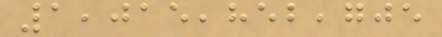1,015,852,705
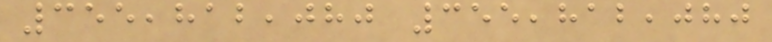355,812,080 355,812,080
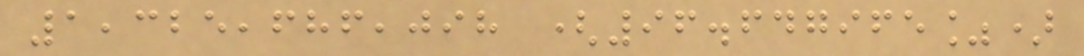1,325,686,098 (96.647965%)
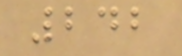242
